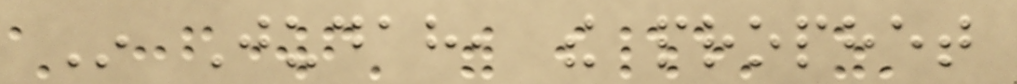In Judah, the prophet
